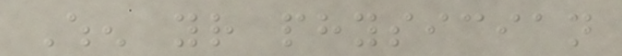When your physician
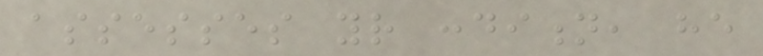assesses your condition, he
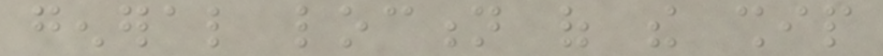general loction of the ship
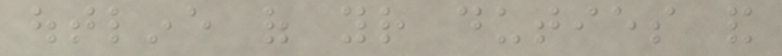outline of your duties and
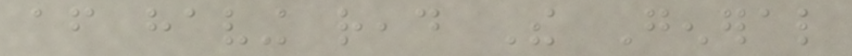after having read The General
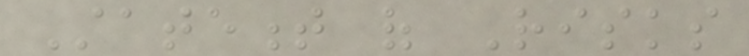Statement of Risks
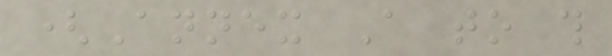(Annex A to this
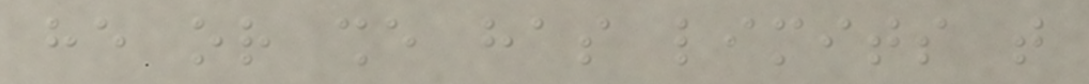he or she has limits that
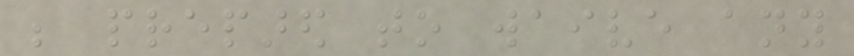be prepared to waive any
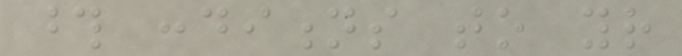those conditions to your
